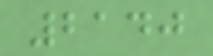2140
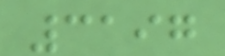3197
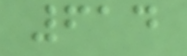614
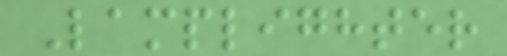Lamplighter
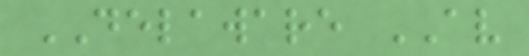DELAWARE AV
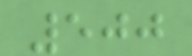500
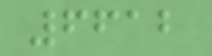6612
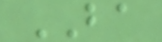BA
